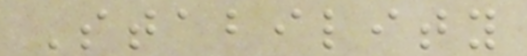Stability
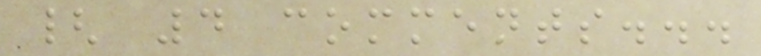{ 4 comments...
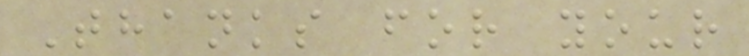Thanks for your
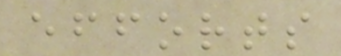efforts
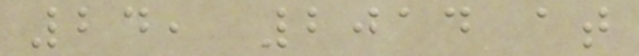24, 2014 at
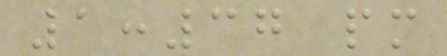1:37 pm
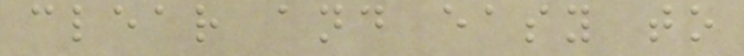clear and easy to
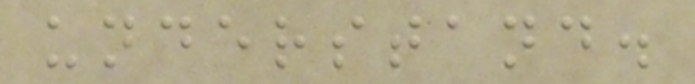understand.
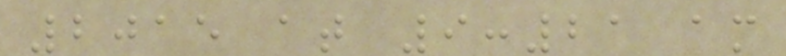2015 at 9:21 am
